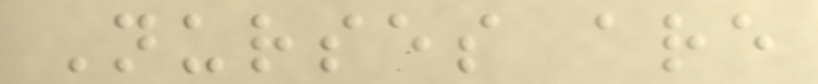Nurses are
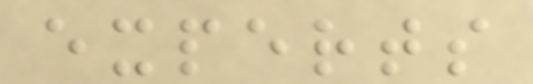experts
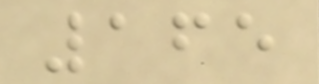165
